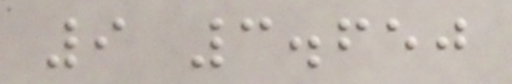9 3.650
